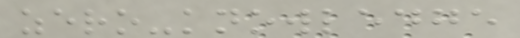zero-knowledge
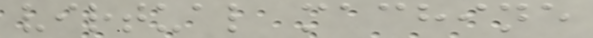virtual machine
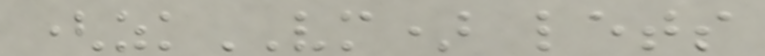(zkVM) lets
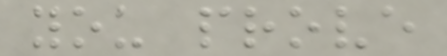you prove
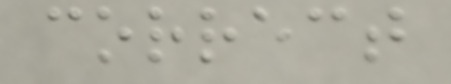correct
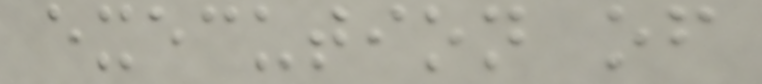execution of
